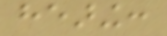hearing:
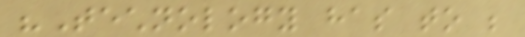"Technology has to be
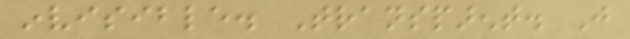invisible. Transparent. Just
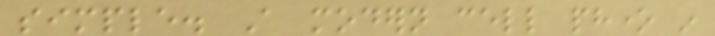simple. A modern cell phone in
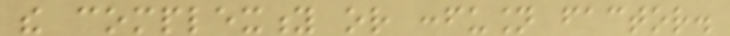the complexity or confusion factor.
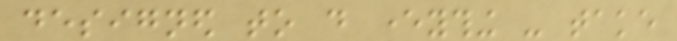designed to do everything - take
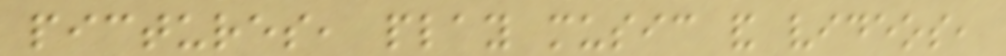pictures, play music and videos,
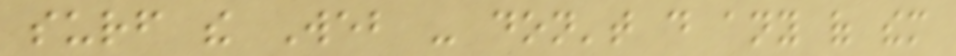surf the Web - don't do any of them
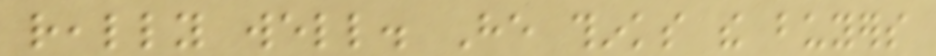really well. He thinks the buyers
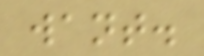want.
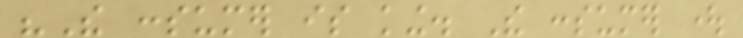"The consumer is king. The consumer ought
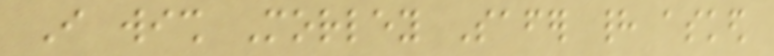I wish Morley Safer had asked
